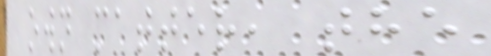own matter, the
